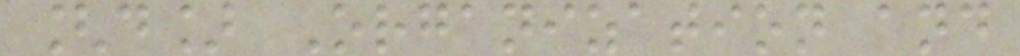[d] Organization and
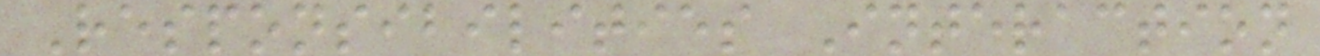Responsibilities Interaction
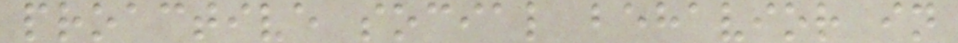proactive social behavior in
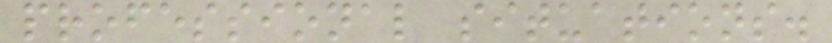professional situations.
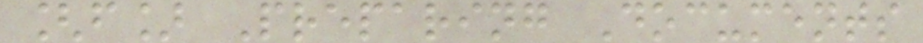[f] Preparing Documents
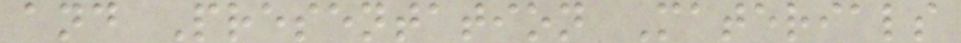and Presentation Materials
